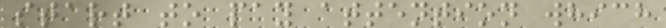start to pay attention which
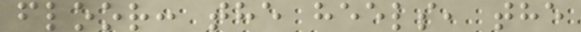floor: the heels, the
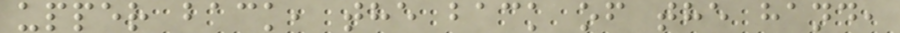upper back, the back of the hand,
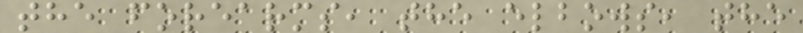the forearms, the elbows, the
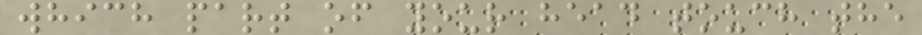which part of your head touch the
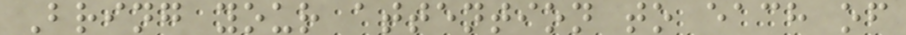Bring your attention to each of
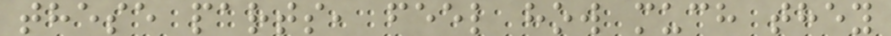these parts, feel how much they
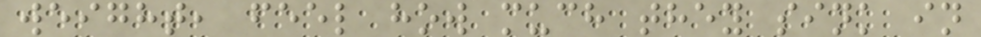weight, feel how much they sink in
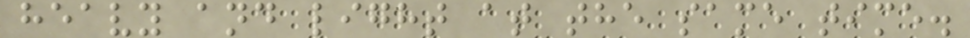heavy and light at the same time.
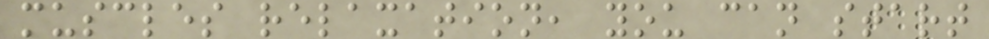muscles relaxation, you can start
